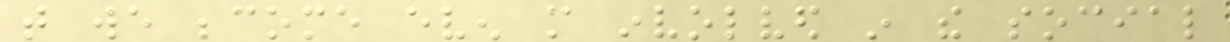that we become even more involved in the social
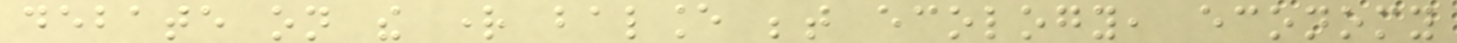debate on the right balance between ecology, economy
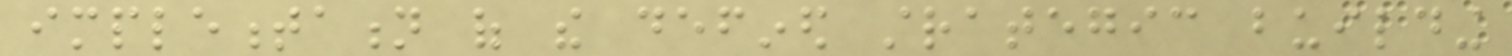implementation of the defined strategic building
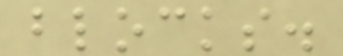blocks.
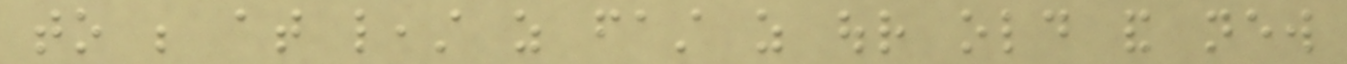to be at least as fast as our old and new
